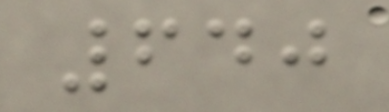640
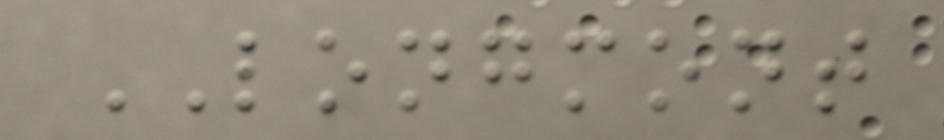LONGMONT
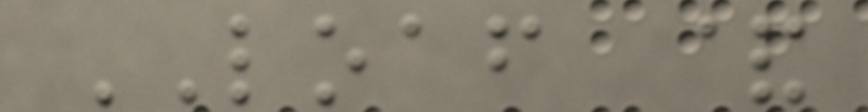LOAF &
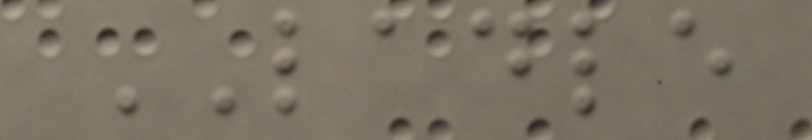LADLE
